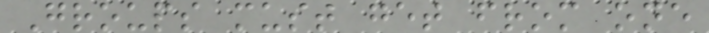Groups must get from one
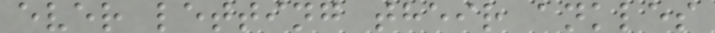ever letting their ankles
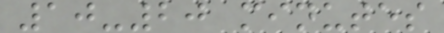10-20 minutes
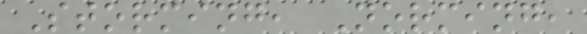Storming, Norming,
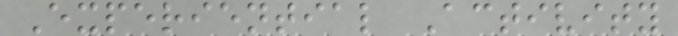Experiential Activity
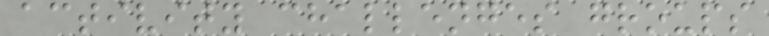activity challenges groups
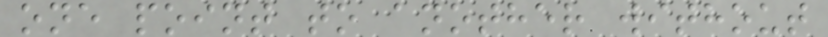one point to another without
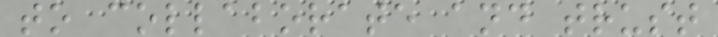to collaborate and trust
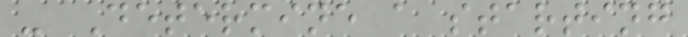- Determine a starting
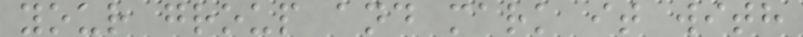your group and mark it with
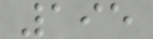195
